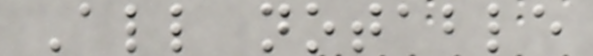All notable
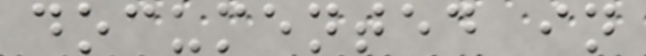documented in
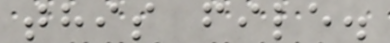this file.
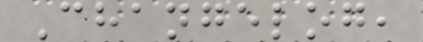Changelog,
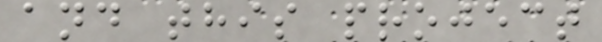and this project
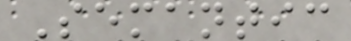Semantic
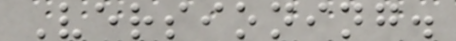Versioning.
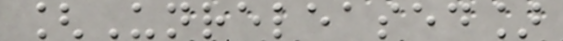[Unreleased]
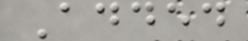Added
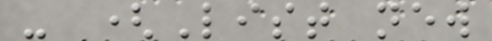- (List new
